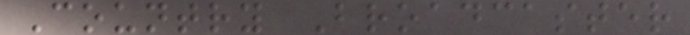Country Broadcaster
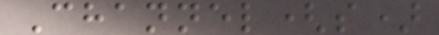Channel(s)
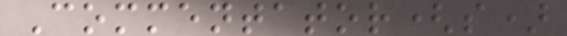Commentator(s)
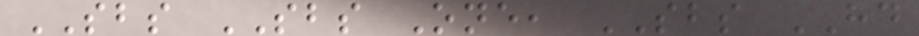SBS SBS One, SBS HD
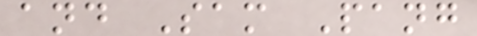and Sam Pang
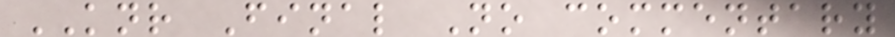KNR Final No commentary
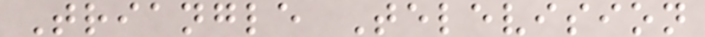Triangle Television
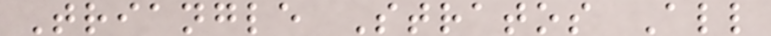Triangle Stratos All
